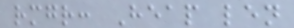rmgr: Heap len
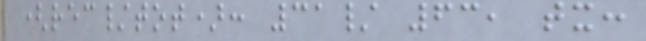(rec/tot): 31/ 63, tx:
